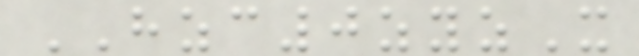HZC0zyzX
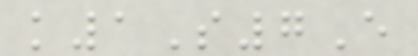k1S7E
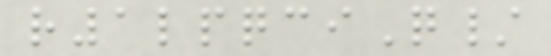r1lpqciQ/
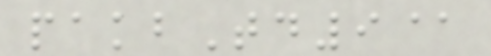pakbTd9@
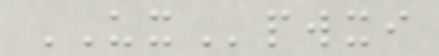UXpwxi
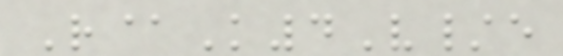R@K4V/e
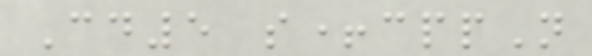Cd5 s+cppN
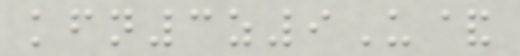kfn3z9U&
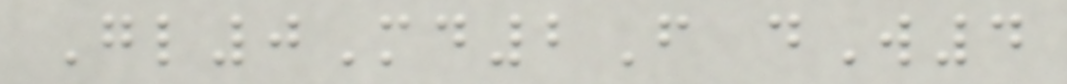Gl0Md2F dW4
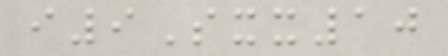i9Sxx10
